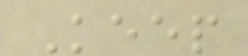Keep
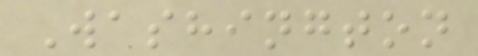Washington
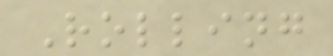Rolling
